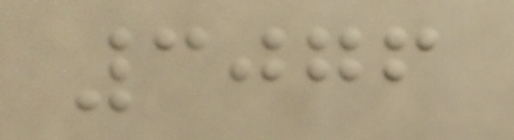3076
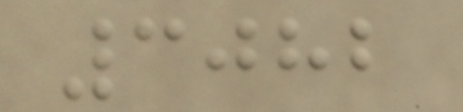3082
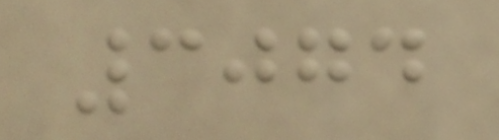3074
